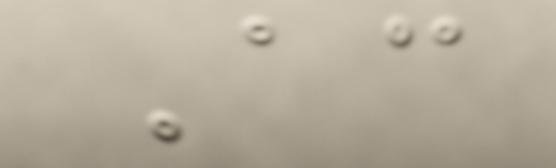According
